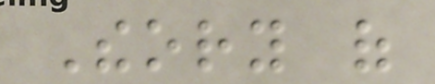Theory of
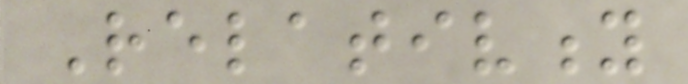Relativity
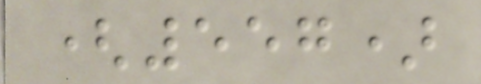(557)
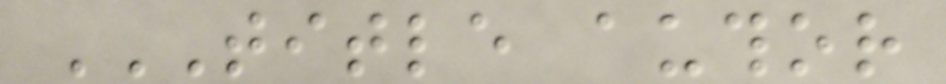TITLE AUTHOR
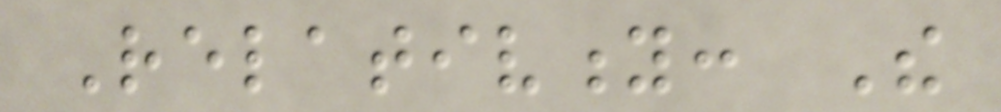Relativity: The
